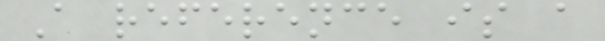A reference is a
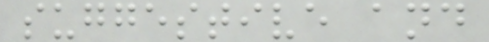suggestive and
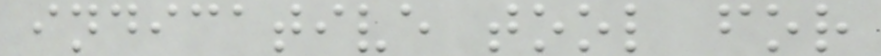indicative tool for
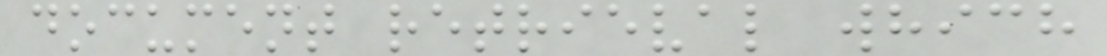document retrieval which
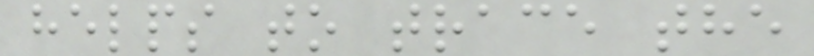helps to trace the
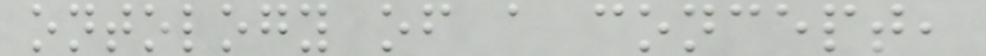ontology of a concept,
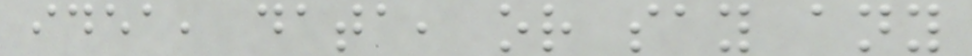idea, data, or say any
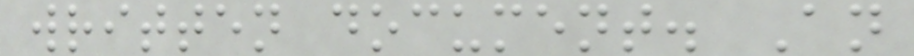written document. An
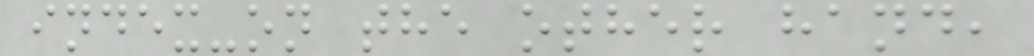index-on the other hand,
